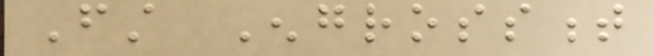First Engrossment
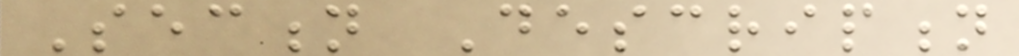Section Description
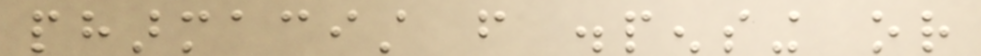pharmacist from dispensing or
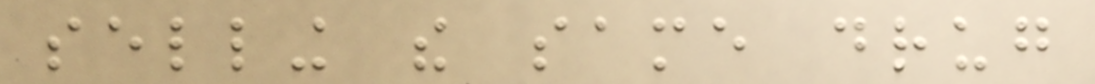selling the same drug
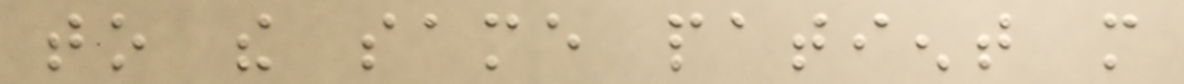to the same patient more
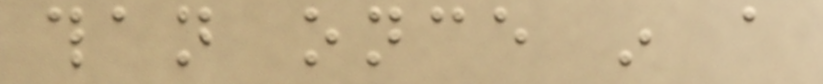than once in a
